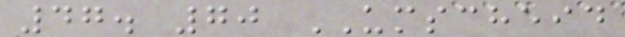47. 70 UMSCHEID
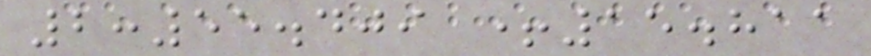2:55.409 +15.811
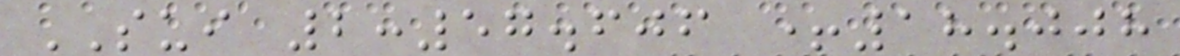SUI 2:57.606 +18.008
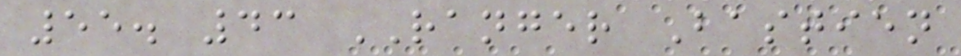55. 43 RANGER Bastien
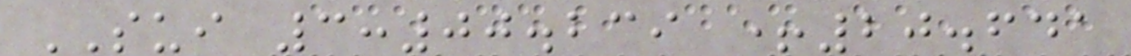SUI 3:00.239 +20.641
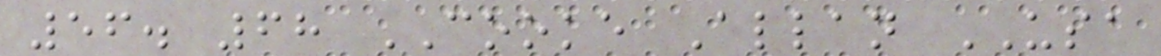56. 68 COOKE Allan USA
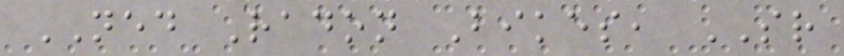NED Radon Bikes, SR
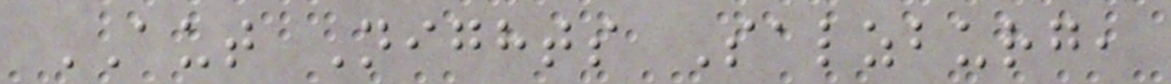AUT Nights Salzburg,
